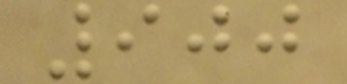900
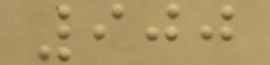900
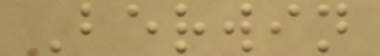Berwin
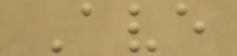Ave
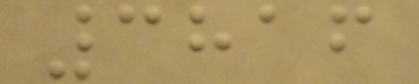3816
